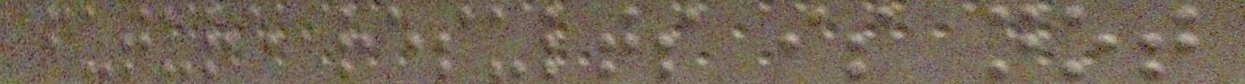future results is not
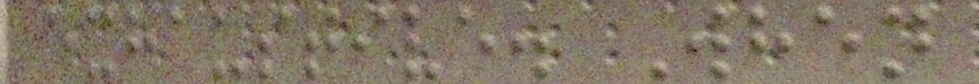exhaustive. When
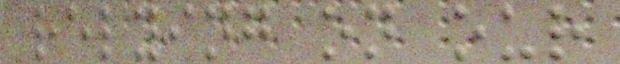relying on our
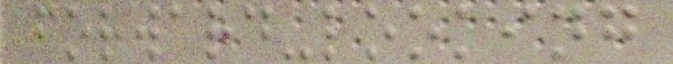forward-looking
